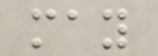may
